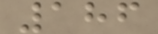186
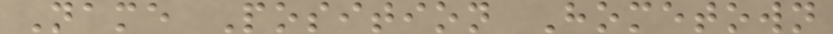Name Position Hometown
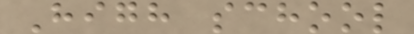High school
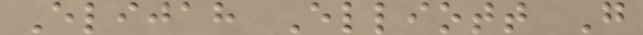Elijah Elliott G
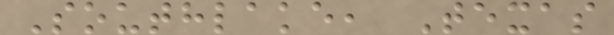Southlake, Texas
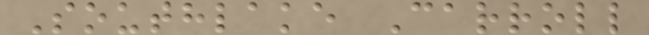Southlake Carroll
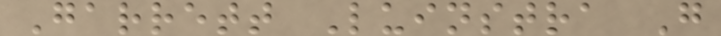Garrett Luinstra G
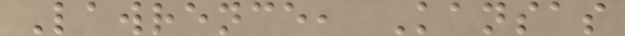Lawrence, Kansas
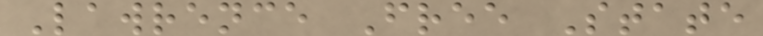Lawrence Free State
